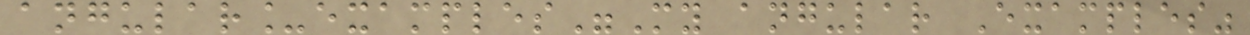angular_examples"My angular Examples"
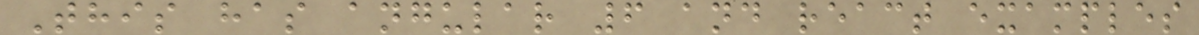This has angular 6 and react examples
